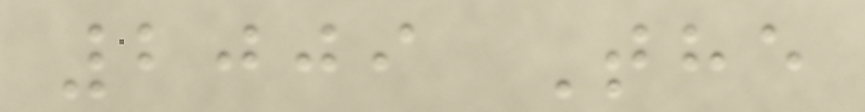2009 The
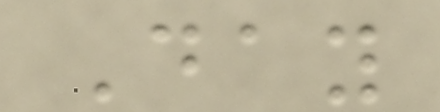Day
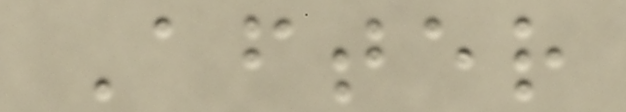After
